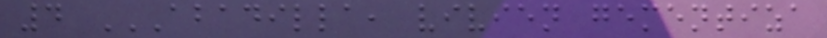4 ABADILLA, VIVIEN GEMENTIZA
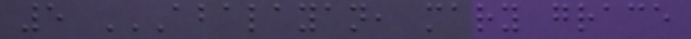5 ABALAYAN, MARY GRACE
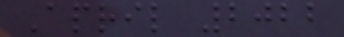April 2022
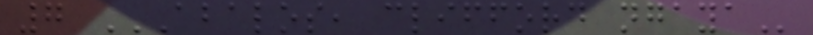7 ABALOS, CLIFFORD NGAYA
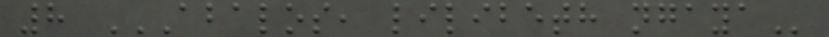8 ABALOS, LILIBETH NGAYA
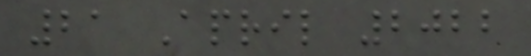21 April 2022
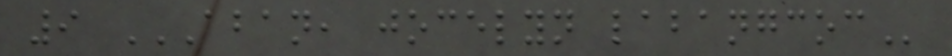9 ABAN, JOCELYN LABANGCOC
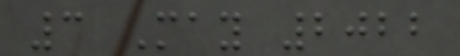3 May 2022
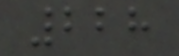228
